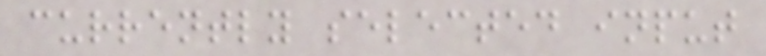currently selected input
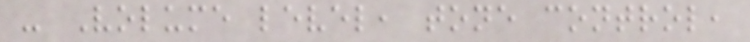- Volume level, tone control,
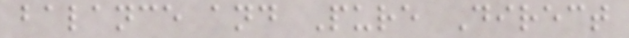balance and Pure Direct
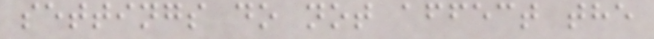settings do not affect the
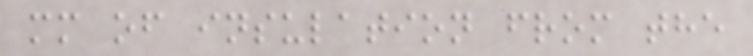mm of insulation from the
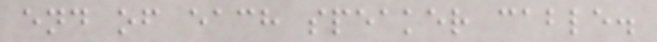end of each speaker cable.
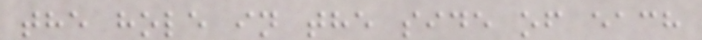the hole in the side of each
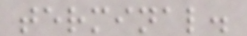terminal.
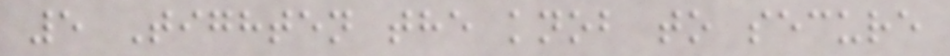5 Tighten the knob to secure
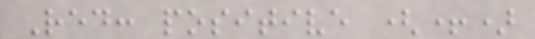Red: positive (+)
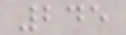245
